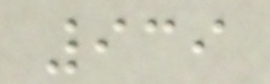939
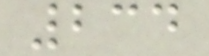234
